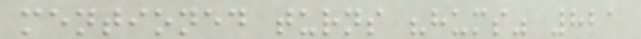mentioned turns "hums" 821
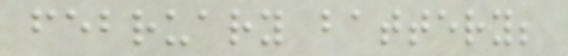february battery;
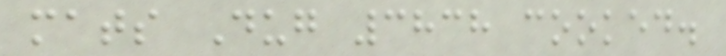mats Dug 3838 cooked.
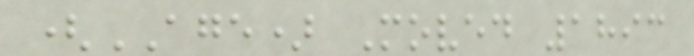(AGE) Moved 1893
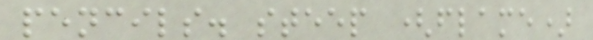pencils. steep (flame)
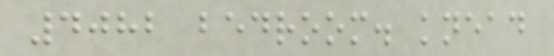4082 bedroom. knead
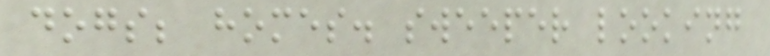dogs; homes. sweeper looking
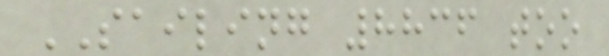SAILING 8836 too
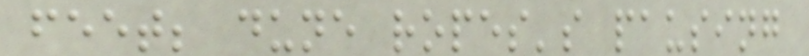feet; dune ropes's pausing
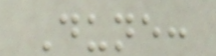Dune:
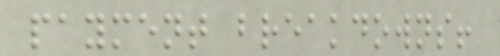payment breakdowns!
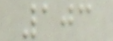103
